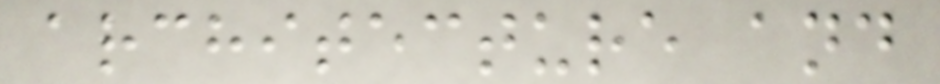architecture and
